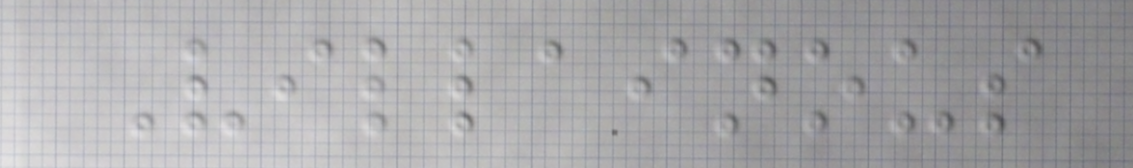Villainous
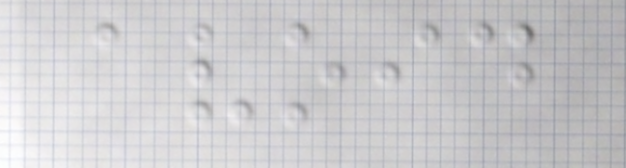avoid
